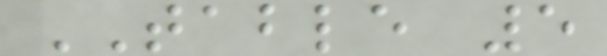TABLE 5
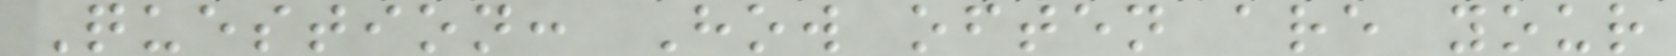Question: How often are your
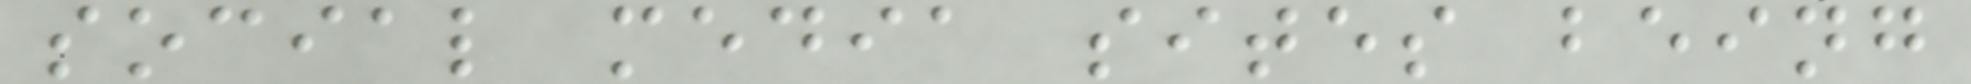social media sites being
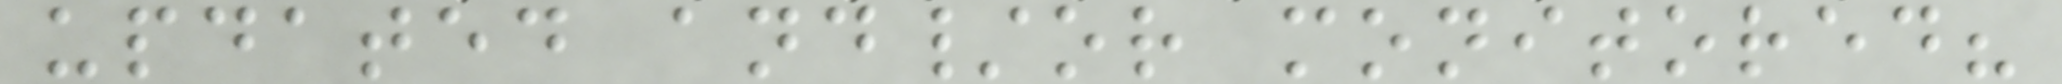updated and/or monitored?
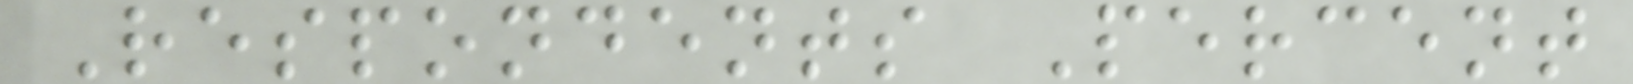Respondents Percent
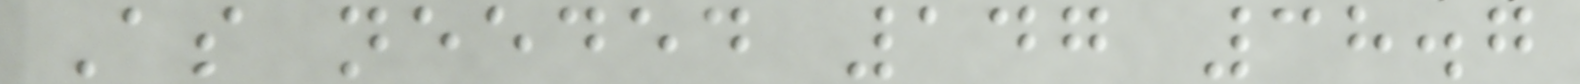As needed 147 38.7
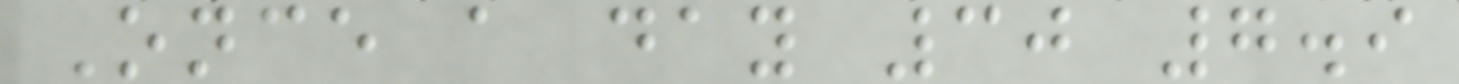Once a day 30 7.9
